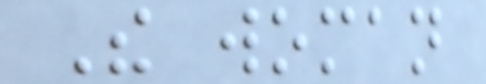The woman
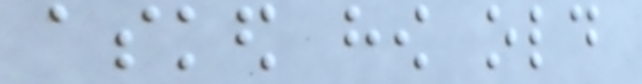asked how old
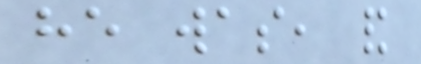he was, and
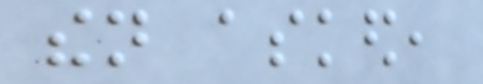then asked,
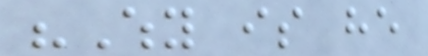"Why is he
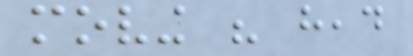moving his head
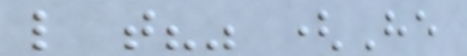like that?" (He
